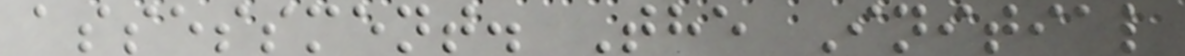assessment. The Initial
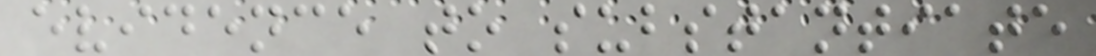evidence to substantiate
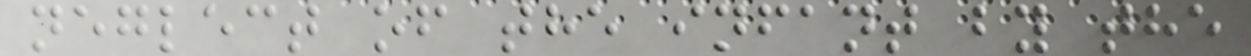neglect of the infant by the
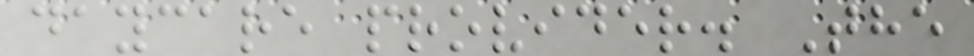daycare provider. The
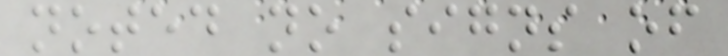noted no signs of
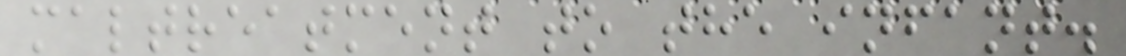maltreatment to the infant.
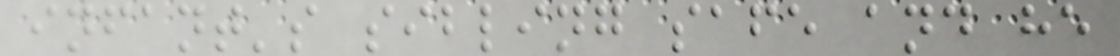infant's sibling safe and he
